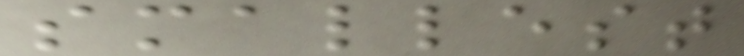smallest
